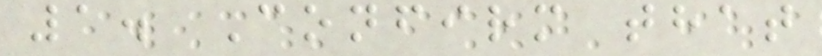1. Confirm that
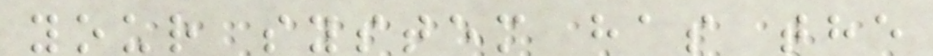your system has the
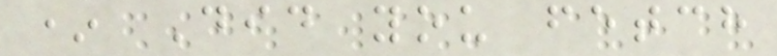* Did you fetch
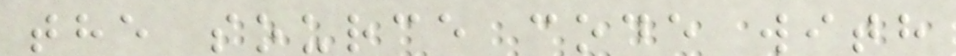the source code with
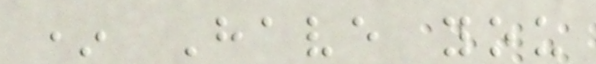* Have you
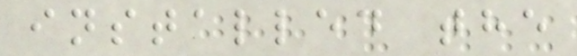installed the
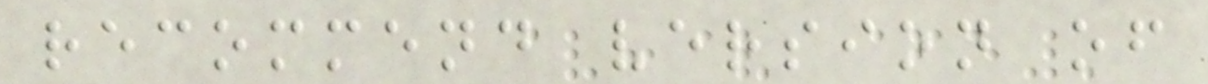recommend version of
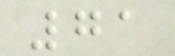71
